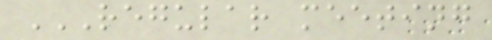REGULAR MEETING
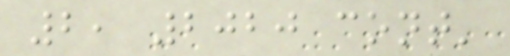2, 2020 cont'
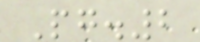Pg.2
